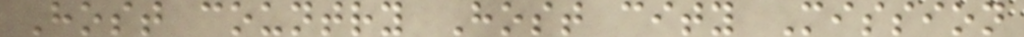Host country Host city Mission
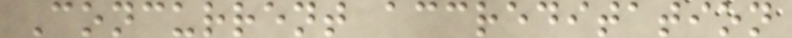Concurrent accreditation
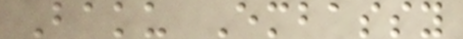Baku Embassy
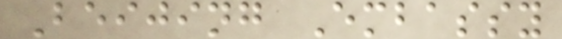Beijing Embassy
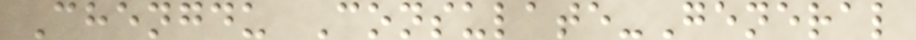Chengdu Consulate-General
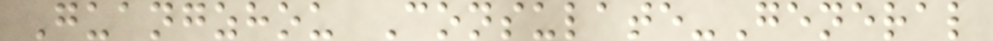Guangzhou Consulate-General
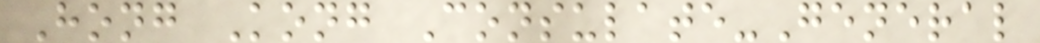Hong Kong Consulate-General
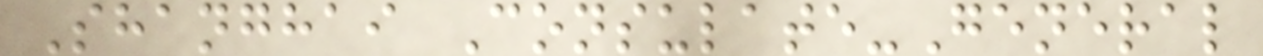Shanghai Consulate-General
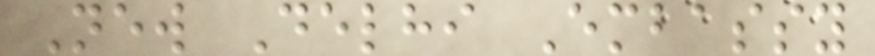New Delhi Embassy
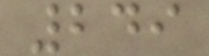249
